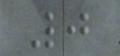0
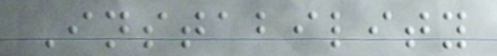Instability
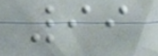99
